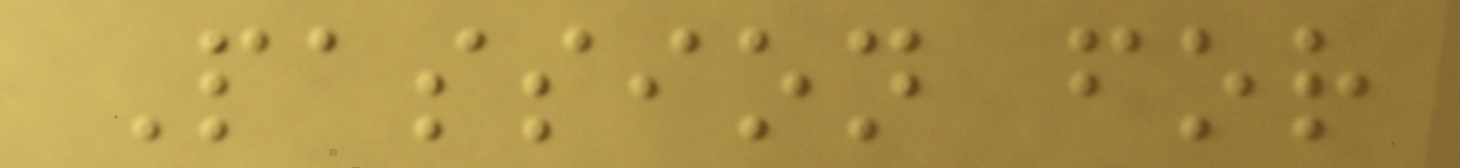Passion for
